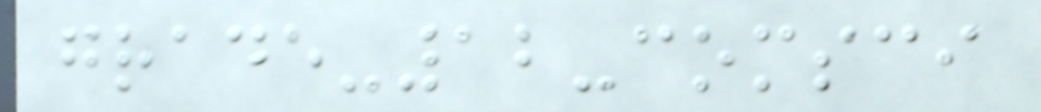grade-12-comsci
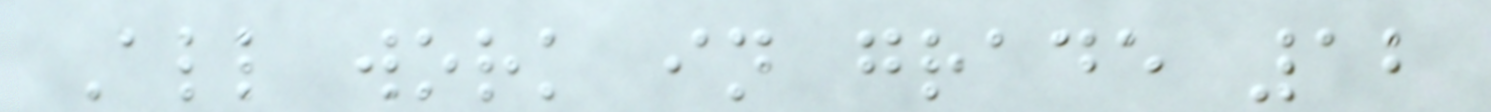All work in grade 12
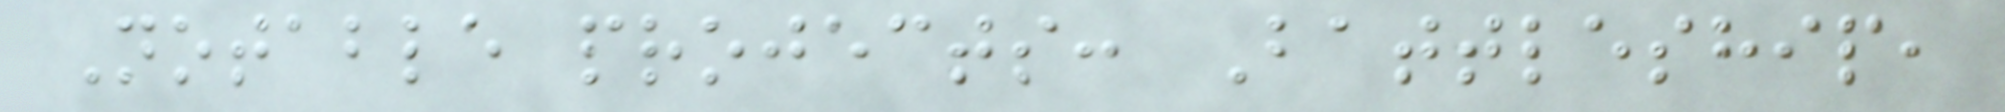Notable projects: Battleship,
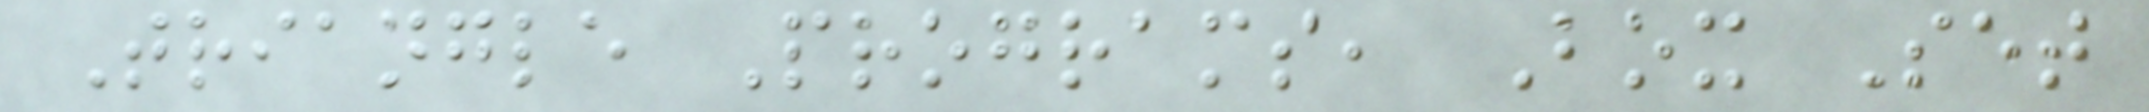Triangle Programs, Box Set
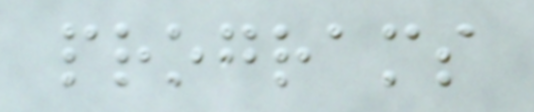programs
